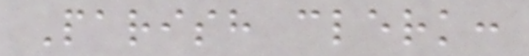Parish clerk:
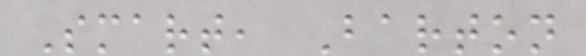Smart, Barton
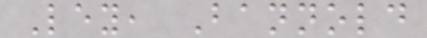Ley, Bannold
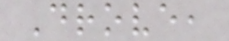Drove,
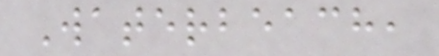Waterbeach,
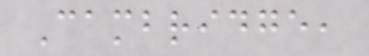Cambridge,
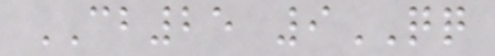CB25 9QQ
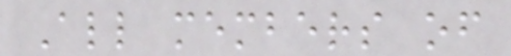All members of
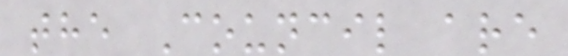the Council are
